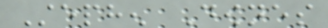Stephen Downes
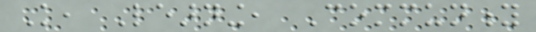Knowledge, Learning, Community
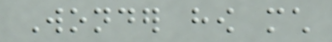Wonder how much
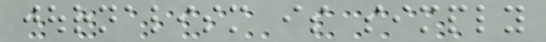journalism is simply
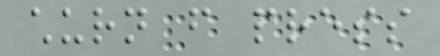churn from press
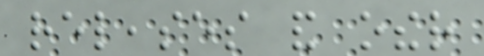releases and other
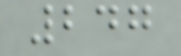247
